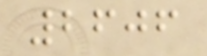2606
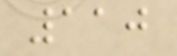110
